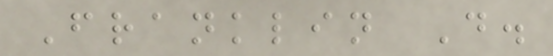Franklin D.
